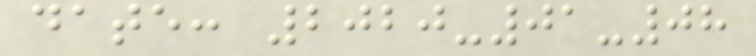date: 2020-01-08
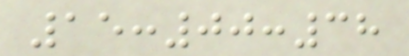15:00:38
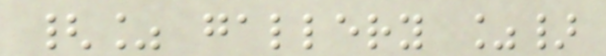{% gallery %}
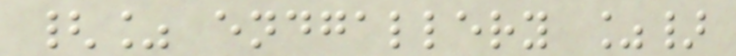{% endgallery %}
